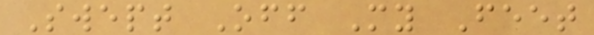Swept Off My Feet
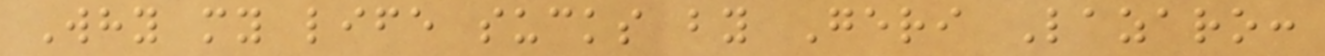Why my life sucks by Geri Lazaro:
